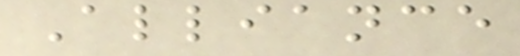Alliance
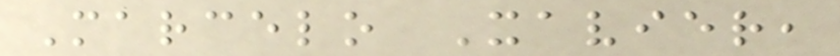Marcelo Xavier,
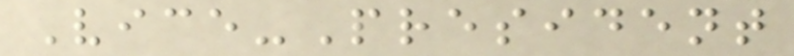Vice-President
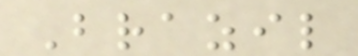Brazil
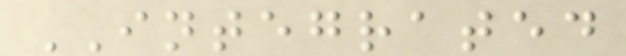INTEGRATED
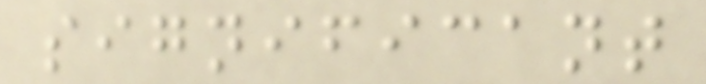significant
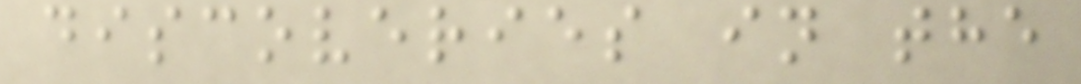discoveries in the
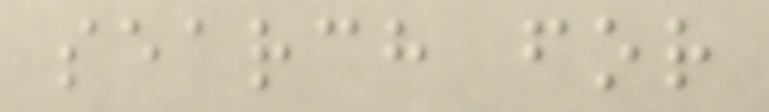search for
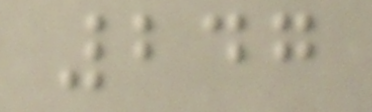247
